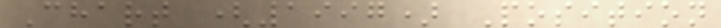Chart (1997) Position
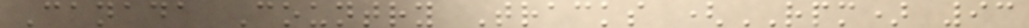Canada Country Tracks (RPM) 93
